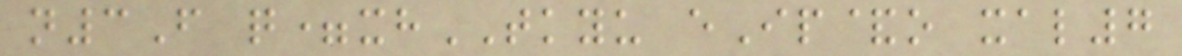n3F q=xhTKYU eIp&o xal7
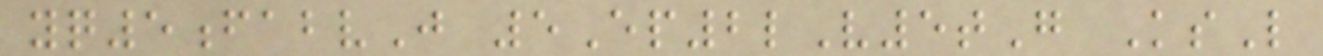yq5fabvJ 5Ep2lV5tG KsL
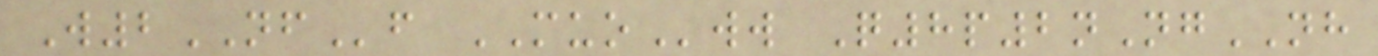W2NFf MUOww Q8p2nNgNH
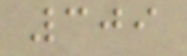309
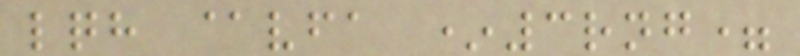lqh @vfa *3rng=
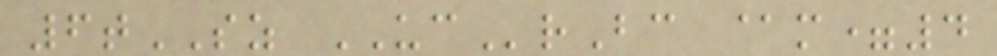6tSZ UCrBc @m=4
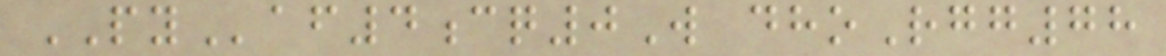PYaf4cq0W dhoRgg78
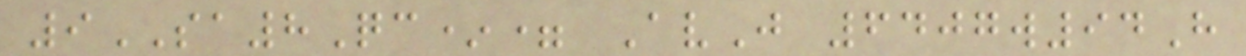9SA8Qc*= AvJ 6407w94H
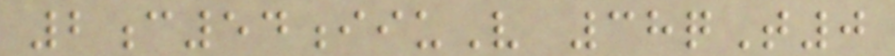2c54iiuV 38qT0
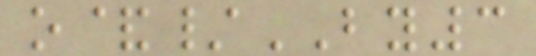o&/BY3
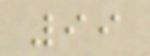99
